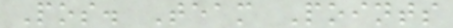Pos. Team Points
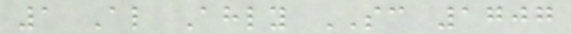1 Al Ahly SC 1707
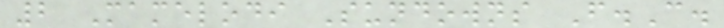2 Mamelodi Sundowns F.C.
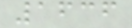1636
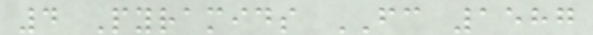4 Pyramids FC 1587
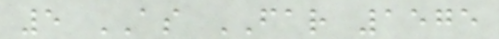5 AS FAR 1575
